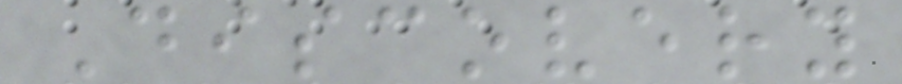Discovery
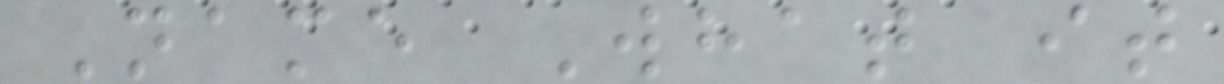Name What it
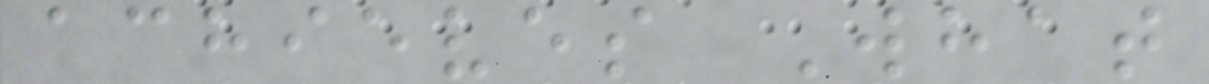achieves What
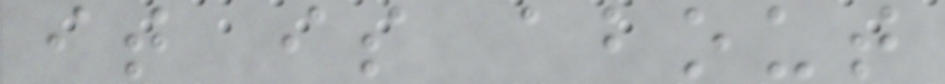it is about
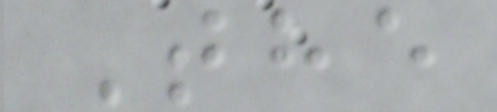The
